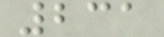231
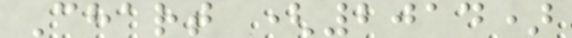Chart (2014)
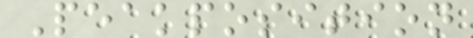Peakposition
